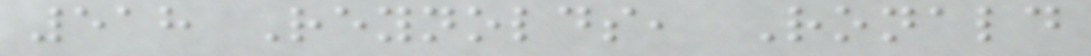518 Reynolds, Ronald
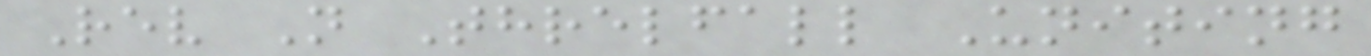Rev N Threlfall Uniting
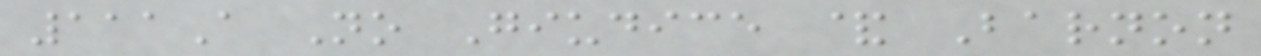111A No Giudice & Barnon
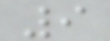9
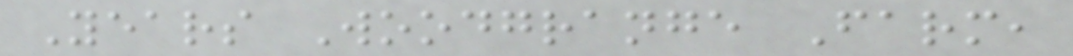Years Woodgrange Farm,
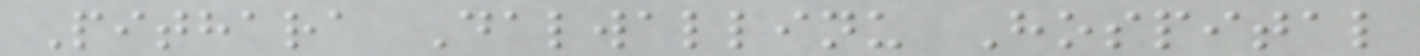Pithara Dalwallinu Hospital
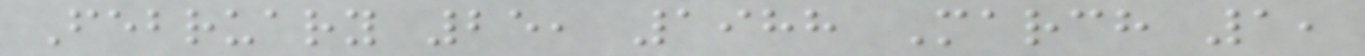February 25, 1988 March 1,
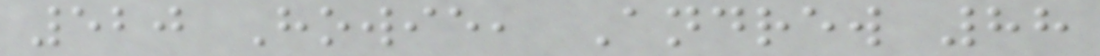520 Howie, Andrew 88
